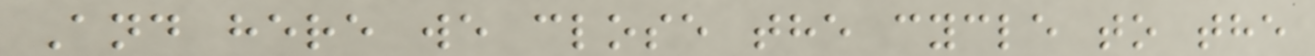And here we close the cycle to the
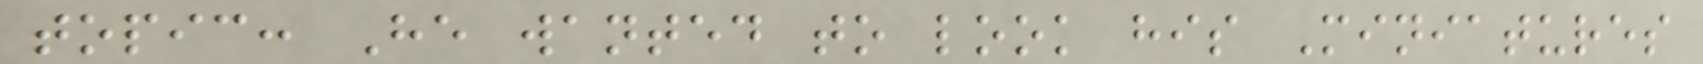topic: He wanted to look his Miniatures
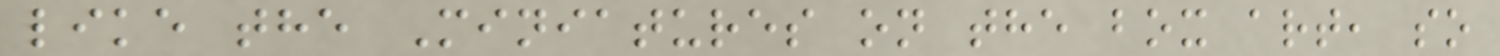like the Miniatures on the box art, so
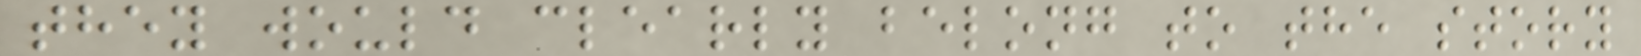they would clearly belong to the story
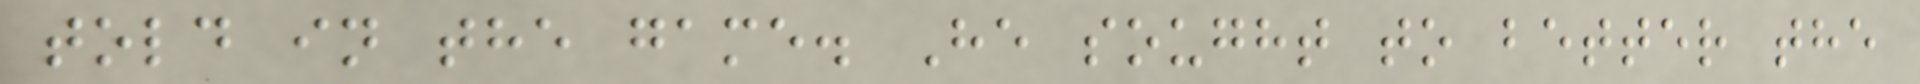told in the game. He sought to better the
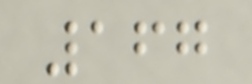167
